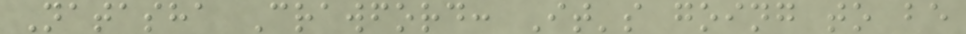Natasha Crawford: It's going to be
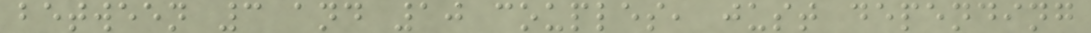between 3 and 10 couples, just depending
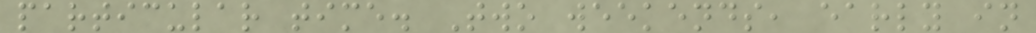particular time. Two weekends, early in
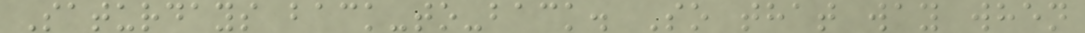Saturdays back-to-back. So that way when
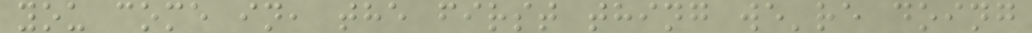you come in, the first thing we're doing
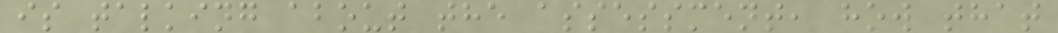is talking about the assessment, how that
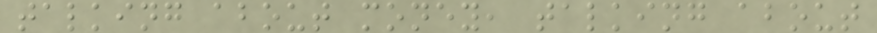talking about money, talking about
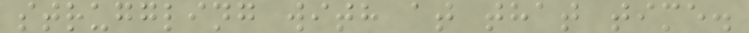struggling with at that time.
